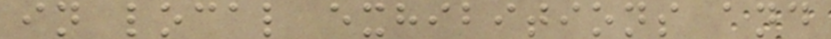in local exhibitions and
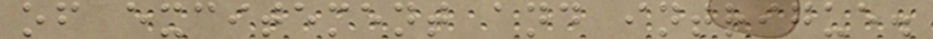of excitement and intrigue.
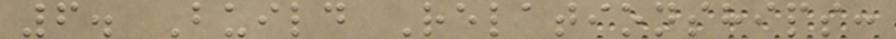6. Build Relationships:
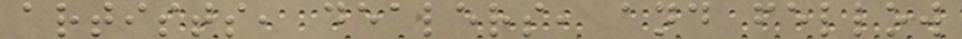artists, dealers, and fellow
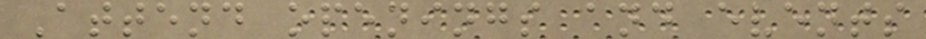Attend openings and events
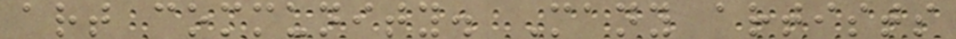art community. Many artists
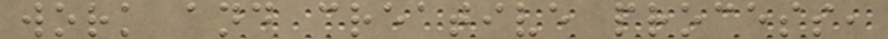work and creative process,
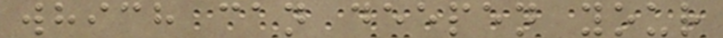which can deepen your
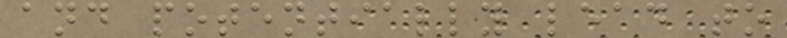and potentially lead to
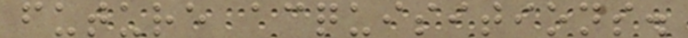future acquisitions.
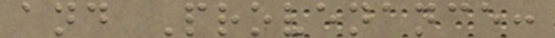and Provenance:
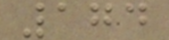174
